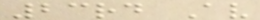23rd Av
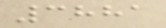3881
